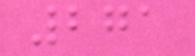271
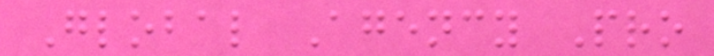Global Agency Pro
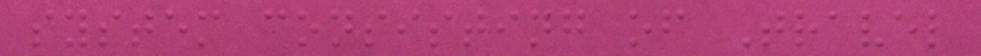system consisting of Travel
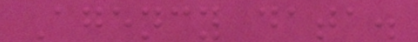Agency data.
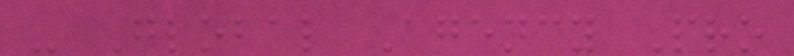- Global Agency Pro
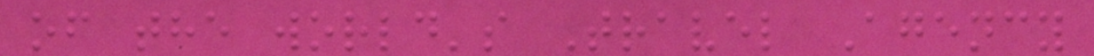of the world's Travel Agency
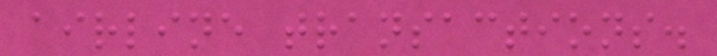airline transactions.
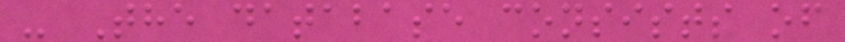- The database consists of
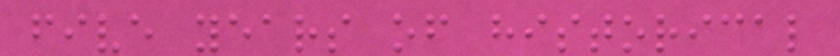five years of historical
